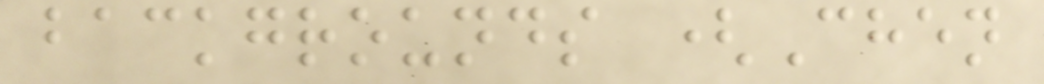backgrounds (Chen
